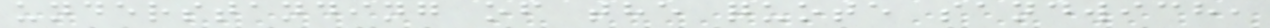understanding of the quote sandwich,
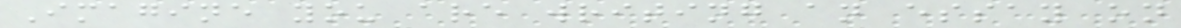Imagine you are writing an essay on
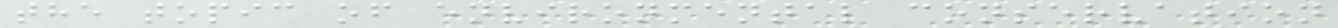the topic of environmental conservation
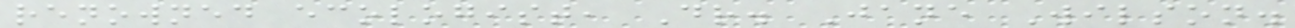renowned ecologist, Dr. Jane Wilson.
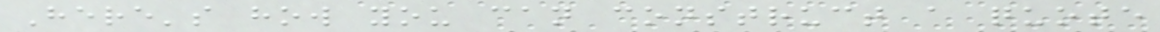Here's how you can construct a quote
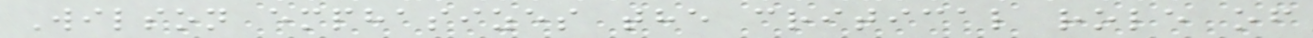Wilson emphasizes the critical role of
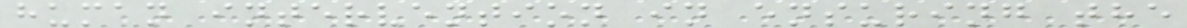human intervention in ensuring the
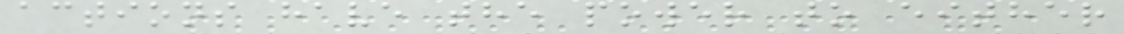actions have the power to either
